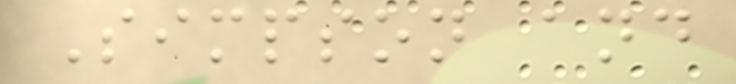Simpson and
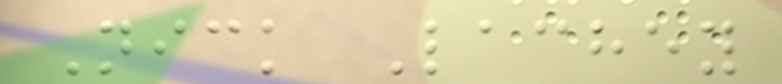Nick Lachey
